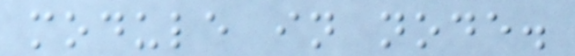module in node.
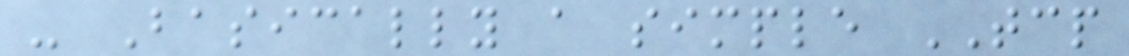- Basically a simple TCP
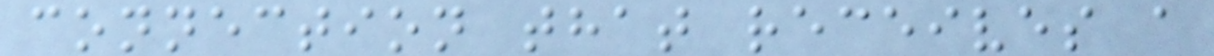connection that receives a
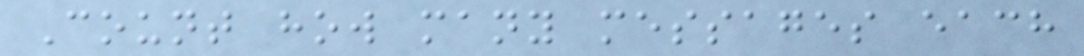Count how many messages each
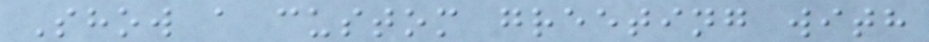Show a custom greeting with
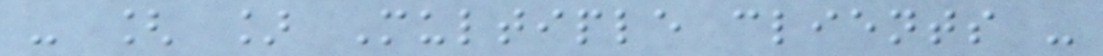- [ ] Multiple clients -
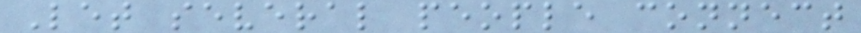Let several people connect
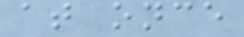at once
